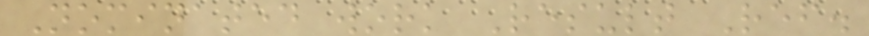Nominated work Result Ref.
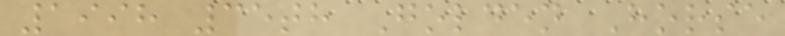1998 35th Golden Horse
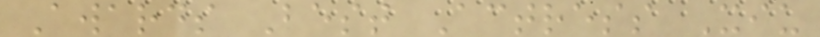Awards Best Actress Xiu
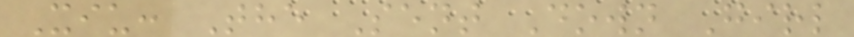Xiu: The Sent Down Girl
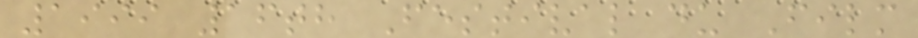1999 16th Festival du Film
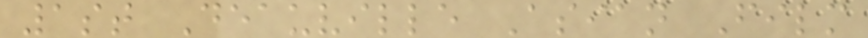1st Deauville Asian Film
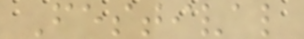Festival
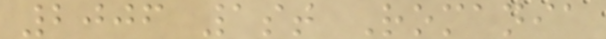2006 1st Romania
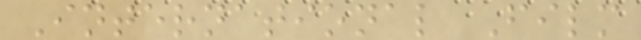International Film
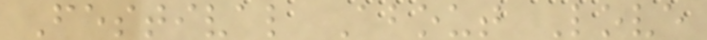Festival About Love
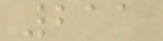211
